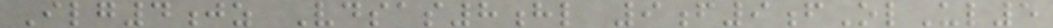Ilg4jz Vdsas8hl 9f9fOlUl5
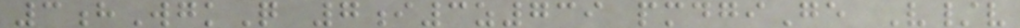3hWgkQ 7i3z739 pmdgiGe V/v
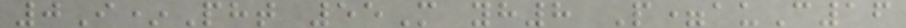0I*Pht 55M yh8 P=auC16
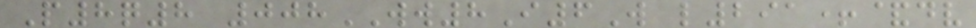P8q8 008WW8I6W l291+&dv
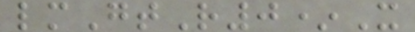lmGtR0*X
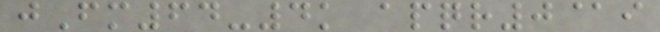jFm64-4k apqr0@i
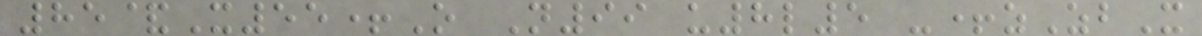85&X55+O N99 u8l5 -+zZbX
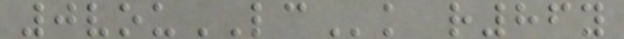0vouLCk r86y
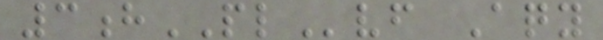3hPLvf Aqy
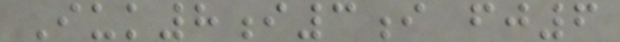Iuk8i3i fj6
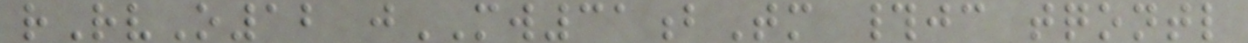rRvO12 jMW31bTm #jc tqontl
